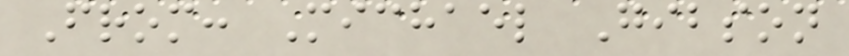From: Michael Gibson
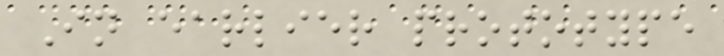In earlier prototype
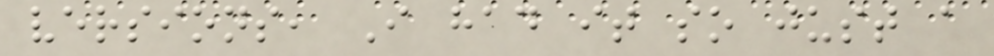versions, I had it so just a
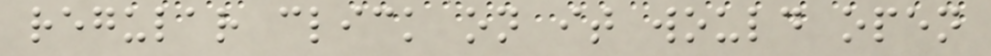regular click on it would open
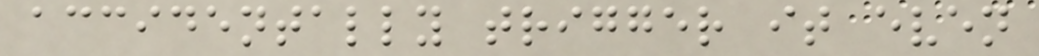accidentally trigger it even
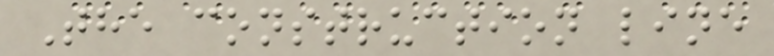The construction line
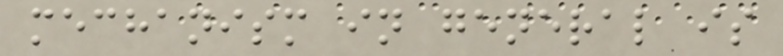mechanism in general is
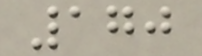170
